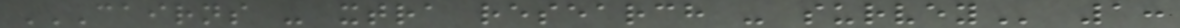CAIRNS - XTRA RESEARCH - SURVEY 1:
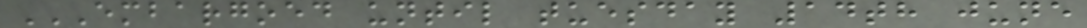EMBARGOED UNTIL TUESDAY 14TH JUNE
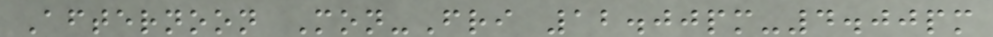Afternoon Mon-Fri 12.00pm-4.00pm
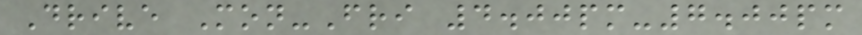Drive Mon-Fri 4.00pm-7.00pm
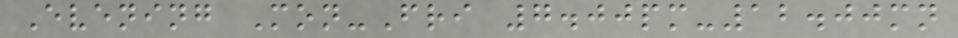Evening Mon-Fri 7.00pm-12.00mn
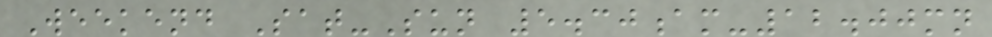Weekend Sat-Sun 5.30am-12.00mn
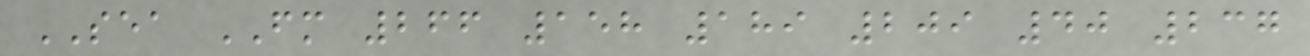SEA FM 266 158 189 209 40 237
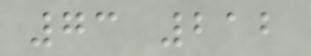73 212
